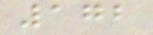172
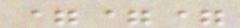===
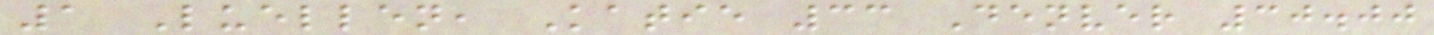1 Luellen, Katie 33 Denver 30.00
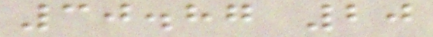30.87 20
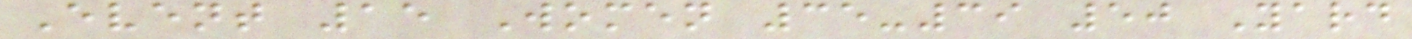Event 15 Women 35-39 50 Yard
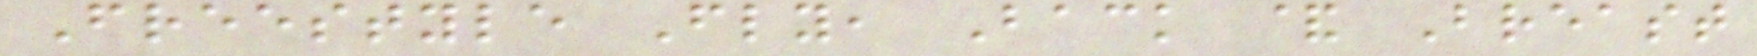Freestyle Fly, Back & Breast
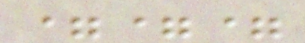===
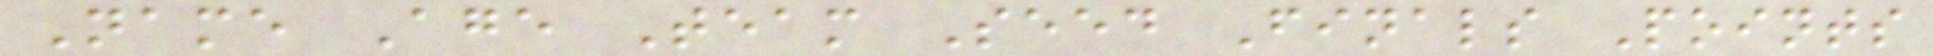Name Age Team Seed Finals Points
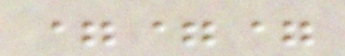===
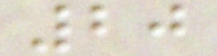20
